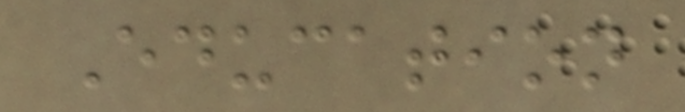Education
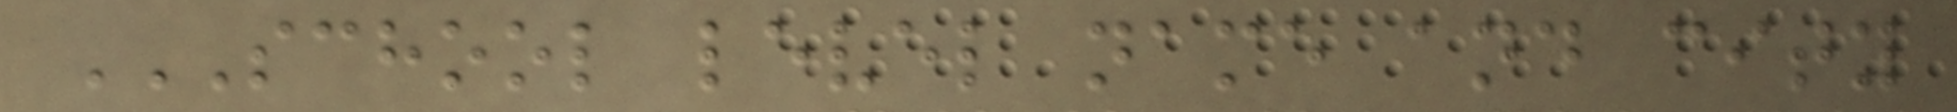SCHOOL LEVEL NAME AND CITY
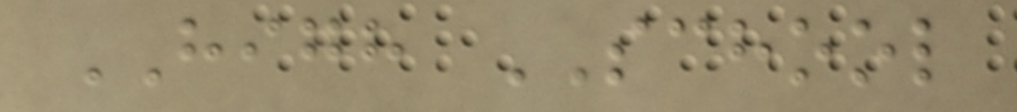HIGH SCHOOL
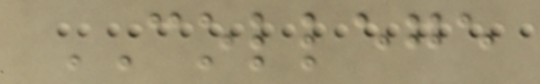COLLEGE
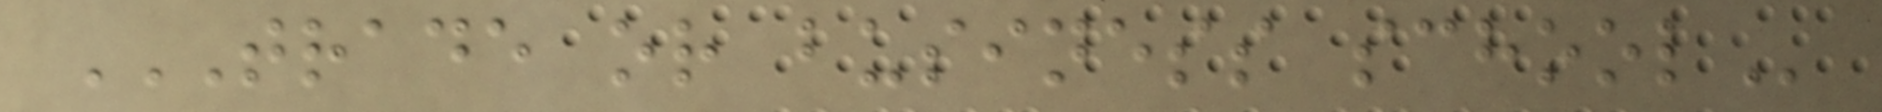TRADE OR BUSINESS SCHOOL
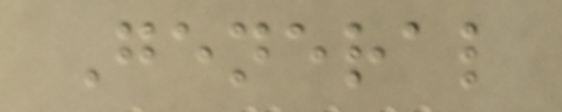General
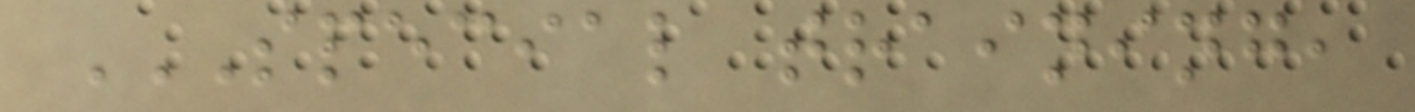SPECIAL TRAINING,
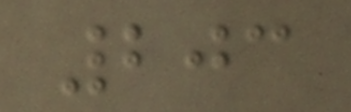203
